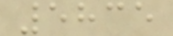5835
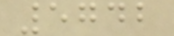5742
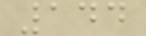144
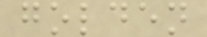golden
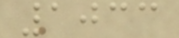1033
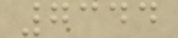7344
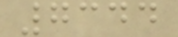7344
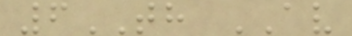6TH AV
